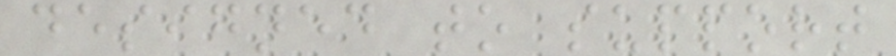designed to support
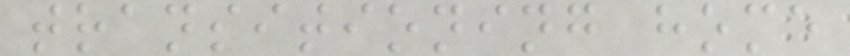transitioning home
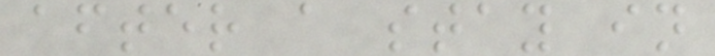after a stay in
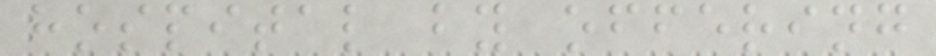hospital by offering
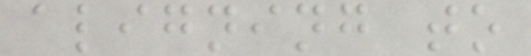aligning to
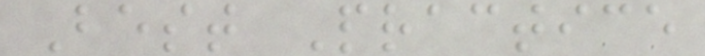Best Practice
